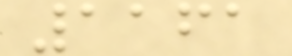1161
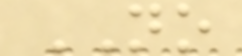NO
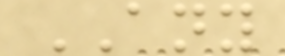ANY
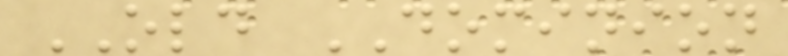OLD DOMINION
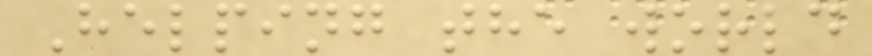Helping the world
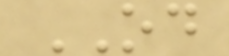OD
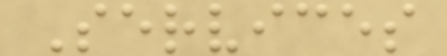Services
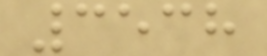3538
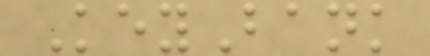KeyBank
